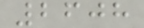2608
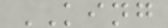KING
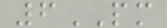6PM
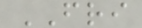FRI
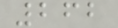262
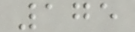175
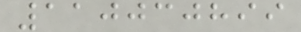110030899
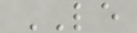LE
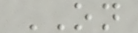ON
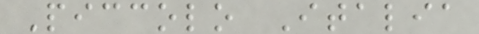Piccolo Italia
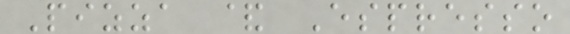Pizza & Espresso
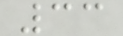33
